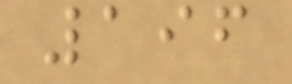196
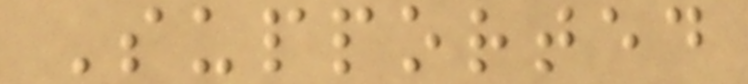Supported
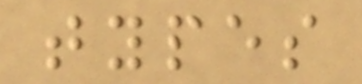types
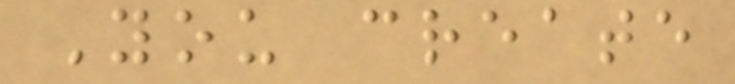You create
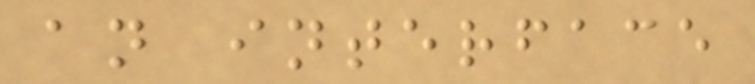an interface
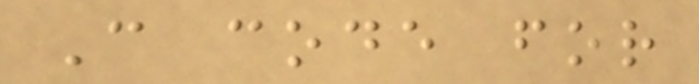C code for
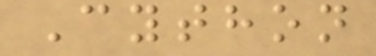Cython
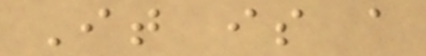It is a
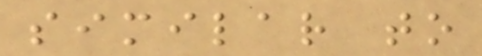similar to
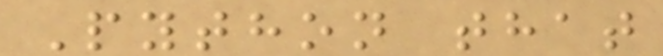Python that
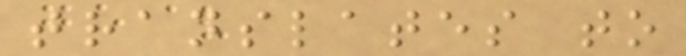translates to
